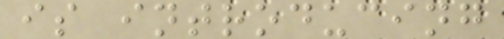is introducing
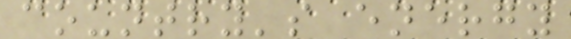country's energy
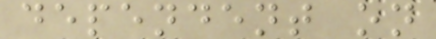dependent on
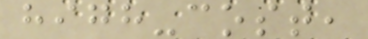high-cost,
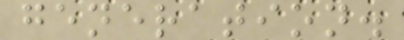generation.
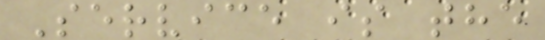Service is the
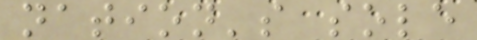nation's sole
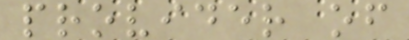provider of
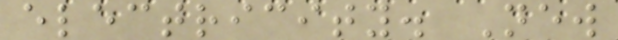electricity. New
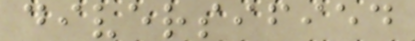diversified
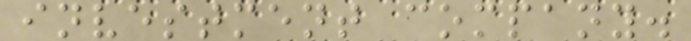investment company.
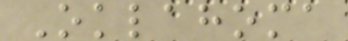Oklahoma
